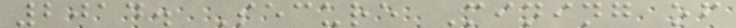2014. Secure Mining of
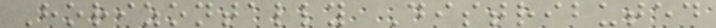Horizontally Distributed
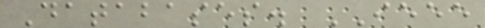Databases. IEEE
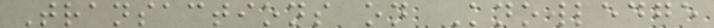Transactions on Knowledge
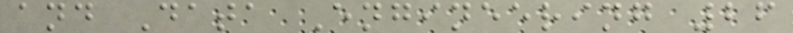and Data Engineering 26
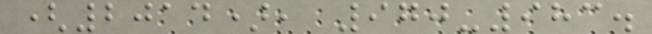(2014), 970-983.
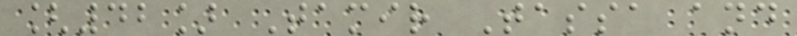[42] Tamir Tassa and
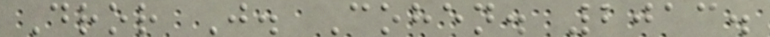Dror J. Cohen. 2013.
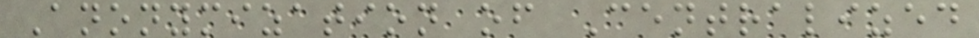Anonymization of Centralized
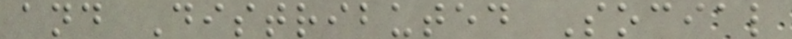and Distributed Social
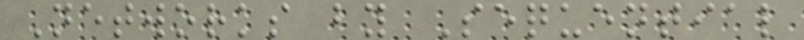Networks by Sequential
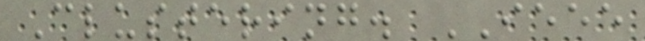Clustering. IEEE
